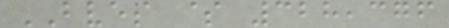BVES $ 328,376
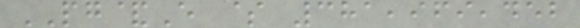PG&E $ 381,969,452
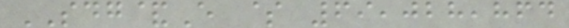SDG&E $ 69,028,864
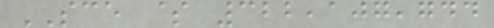SCE $ 322,107,744
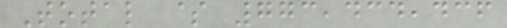Total $ 773,434,436
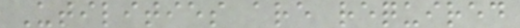Utilities are required
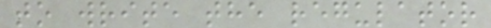to write the regulator
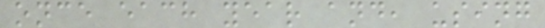once each year and, using
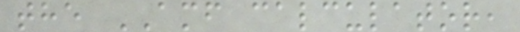the AMF calculator,
